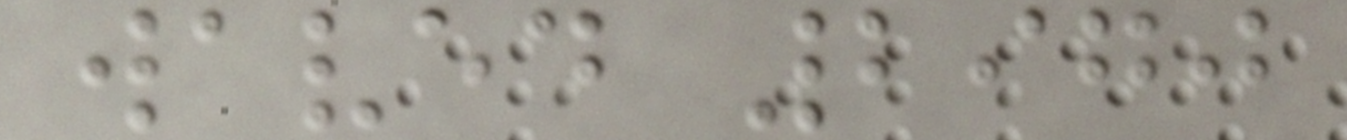waved 2970
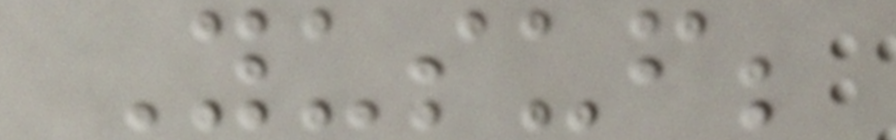Yusuf;
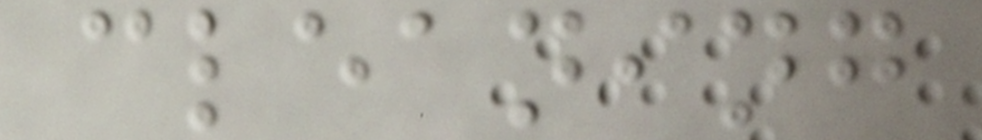cleaning
